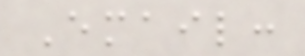Email:
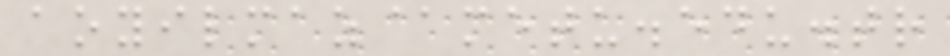aoyilmaz@metu.edu.tr
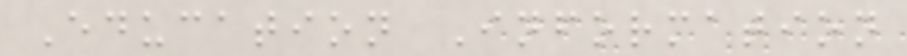Education Information
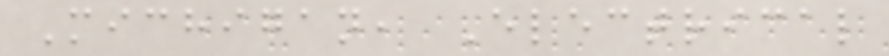Michigan, Electrical
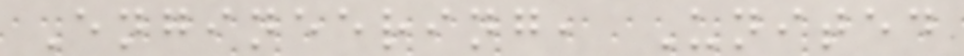Engineering, United
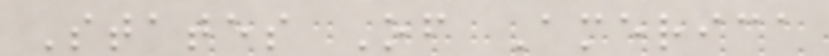States Of America
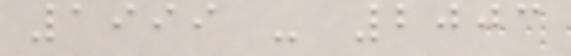1999 - 2003
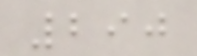290
